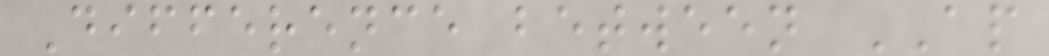Difference between AP
